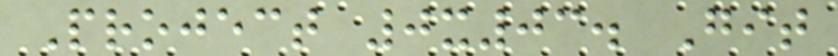Project 0x03. Git
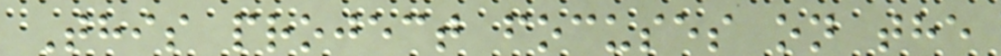This project focuses on the
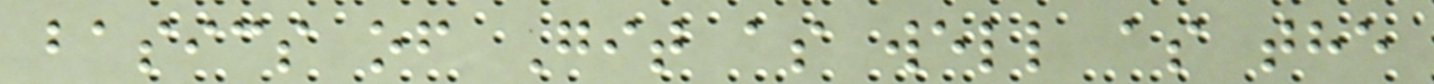basics of Git as well as the
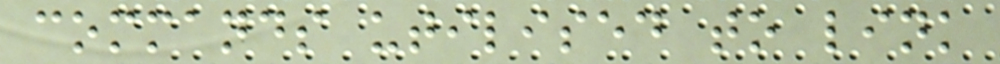commands utilised to link
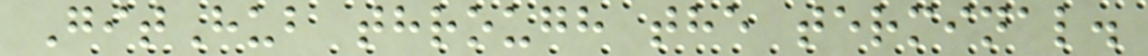GitHub through the terminal.
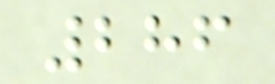286
